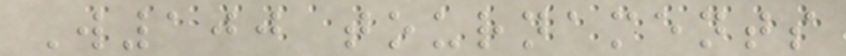W100 tournaments
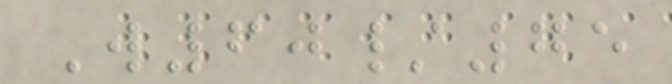W60/75
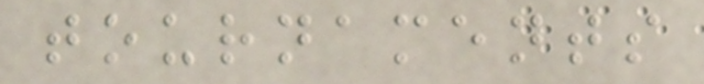tournaments
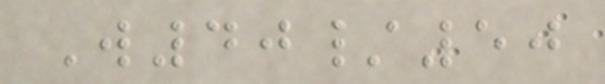W40/50
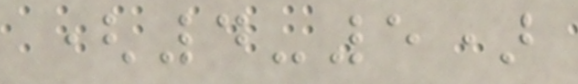(4-5)
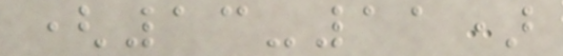(13-11)
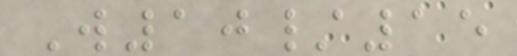W10/15
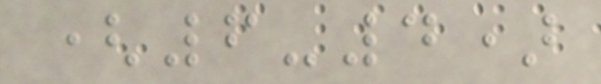(6-4)
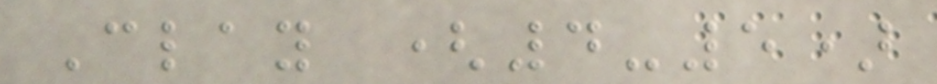Clay (4-5)
